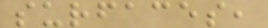surfaces,
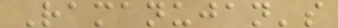Ramanujan's
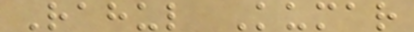Rahul Kumar
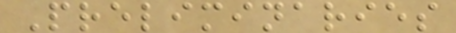Preliminaries
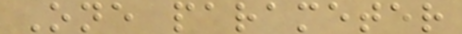One parameter
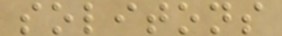solitons
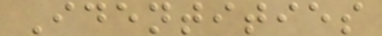Identities
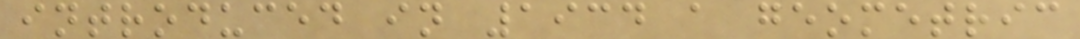introduced in 1934 a geometric
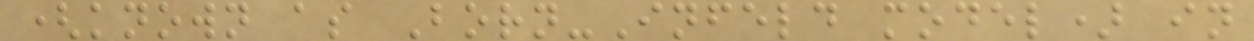(known as Born-Infeld model) in
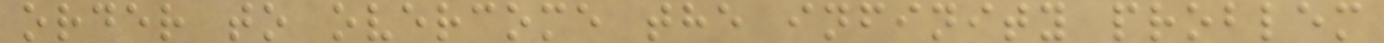order to overcome the infinity problem
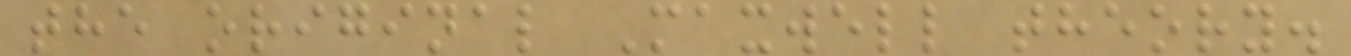the original Maxwell theory.
